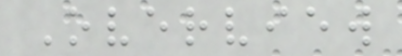Overview
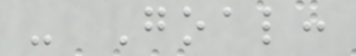- Goal:
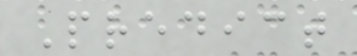Predict
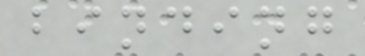binding
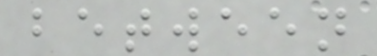between
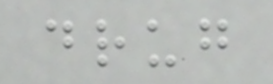drug
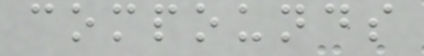compounds
